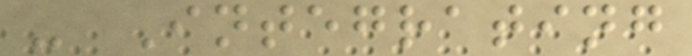- Integrating
